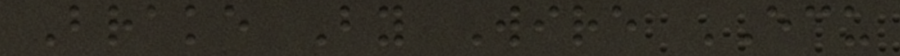Brake By Wire ECU
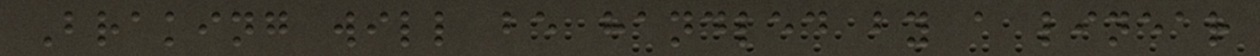Braking will be handled by a linear
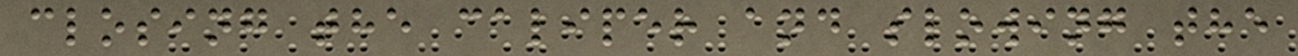closing the caliper and slowing the
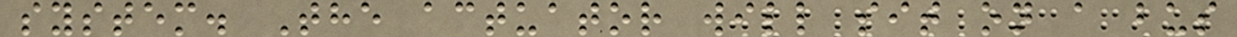system. The actuator will sit on a bus
